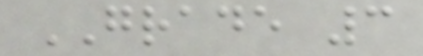GRADE 3
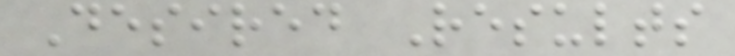Desired Results
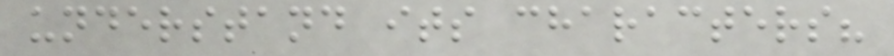understand its characters?
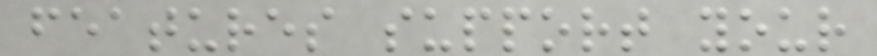features support your
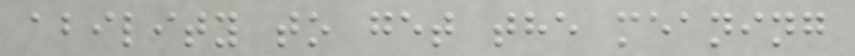ability to get the meaning
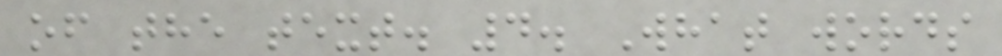of the text. 4. What words
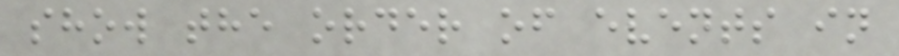show the order of events in
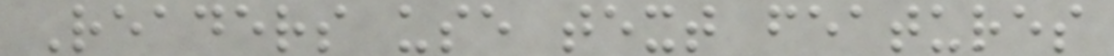Readers use text features
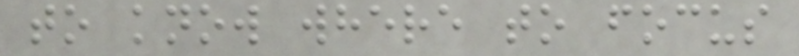to know where to focus
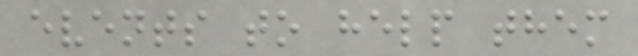events to help them
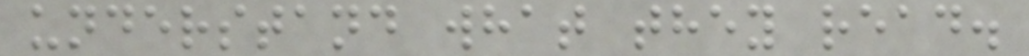understand what they read.
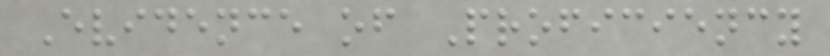Evidence of Proficiency
